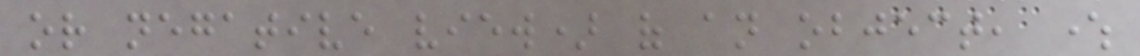or negative view) of an object, where
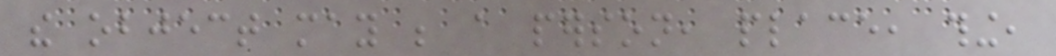the object may be a person, place, thing,
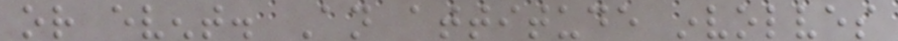or event. An attitude involves
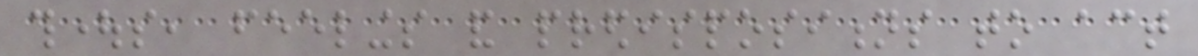thoughts, feelings and predispositions to act
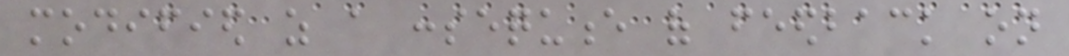modified as a consequence of feedback on
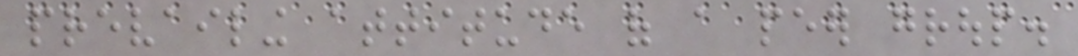prevailing attitude of a peer group.
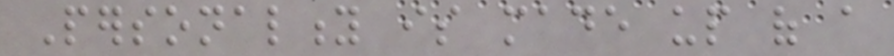Personality is made up of a
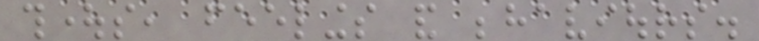thoughts, feelings and behaviours.
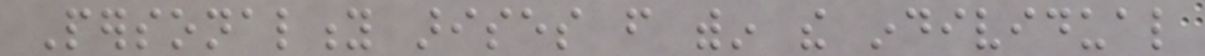Personality arises from within the individual
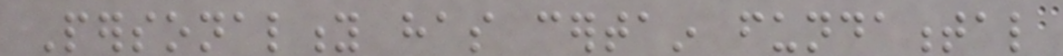Personality has certain fundamental
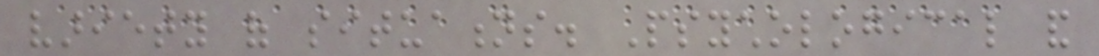variety of situations. Psychological and
